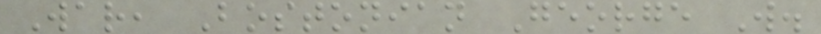War, Bostonian George W.
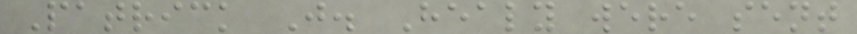Patrick J. Healy were sent
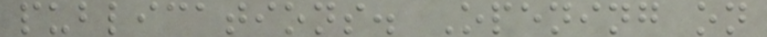publications. Opening on
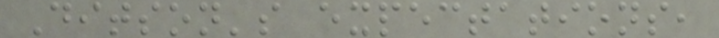Ditson's expectations,
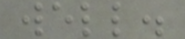well.
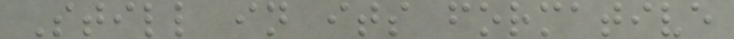Still in its formative
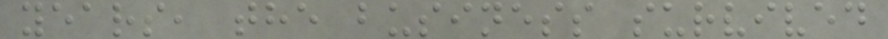years, the business survived
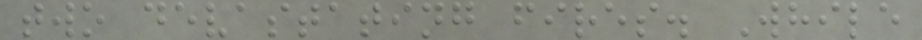two devastating fires. While
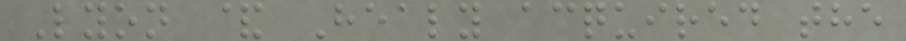Lyon & Healy acquired the
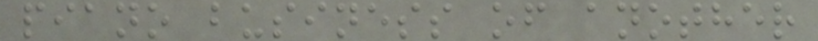piano business of another
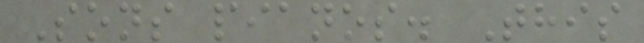Sons pianos. This
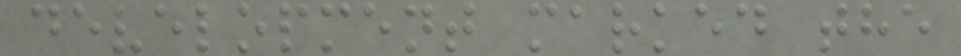development marked the
